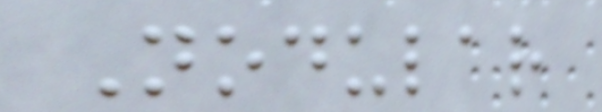Nodular
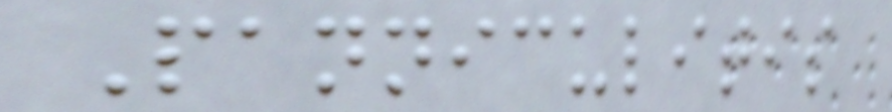Panniculitis
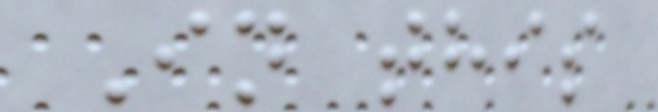In this
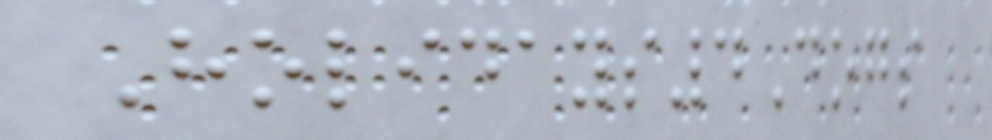Holidays4Dogs
